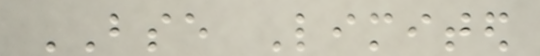BSE Limited
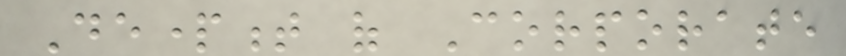Department of Corporate
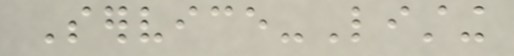Service-Listing
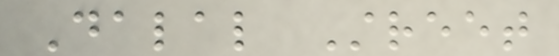Dalal Street
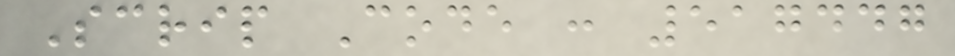Scrip Code : 517447
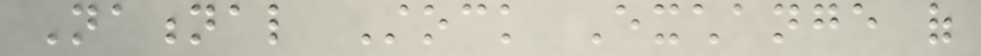National Stock Exchange of
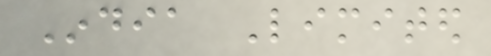India Limited
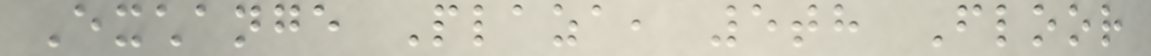Exchange Plaza, 5th Floor
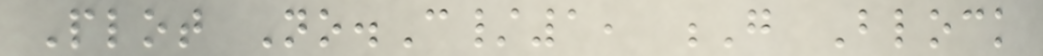Plot No.C/1, G Block
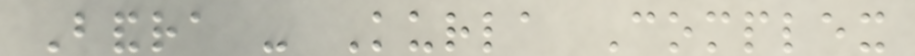Bandra - Kurla Complex
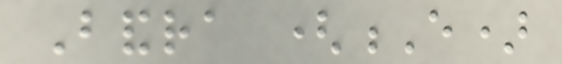Bandra (E)
